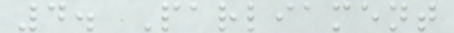4. Parliament
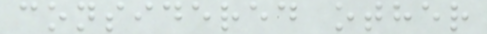considered other
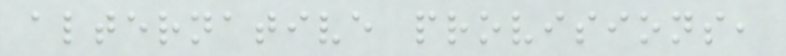alternative provisions,
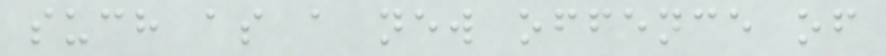such as a new offence of
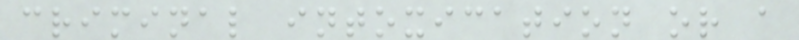criminal intoxication or a
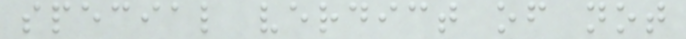special verdict of not
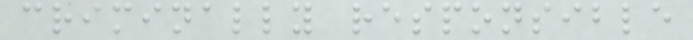criminally responsible
